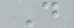D
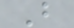B
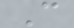C
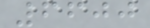6600
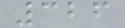326
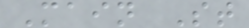Main St
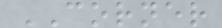CORNER
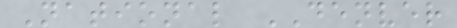National DENVER
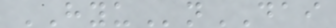HYUnDAI
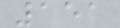151
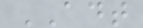ADT
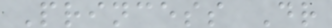Princess Dr
